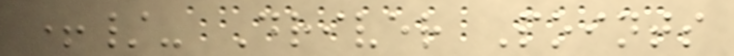+/- Driver Points
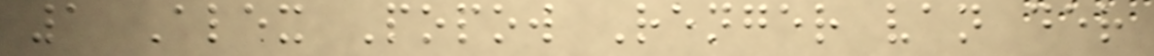1 Alex Popow Renger van der
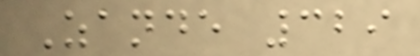Zande 329
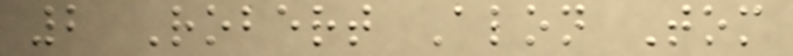2 Robert Alon Tom
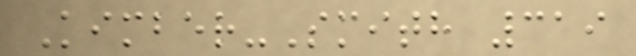Kimber-Smith 319
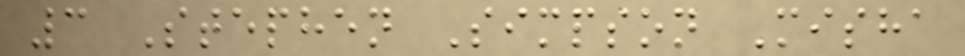3 Stephen Simpson Misha
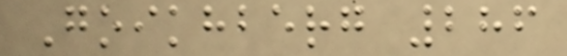Goikhberg 286
